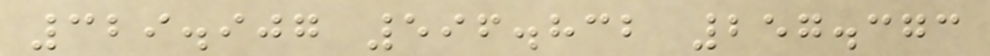329.907 596.832 257.373
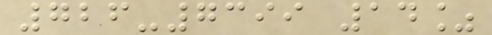726-7399 14%
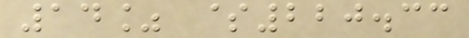14% $220.33
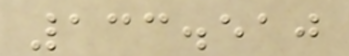133.510
